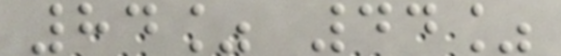84% 44%
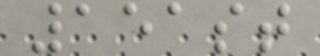151st
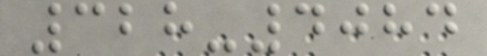328-4084
